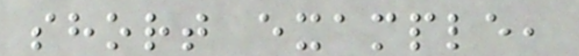short example,
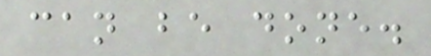can be done.
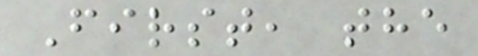First, the
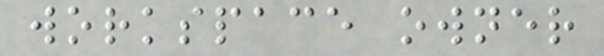workspace owner
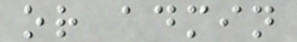or admin
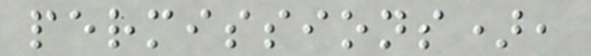permissions),
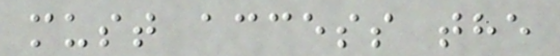must access the
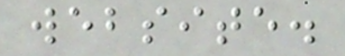website.
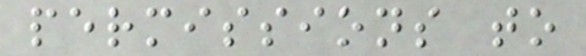permissions to
